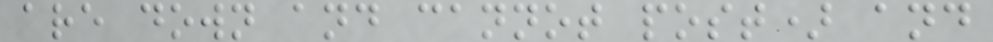are down and cannot post) and
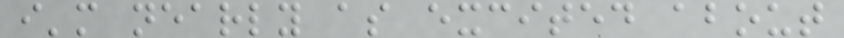i'm nearly as excited about
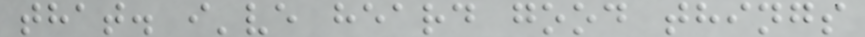that. i've heard good things
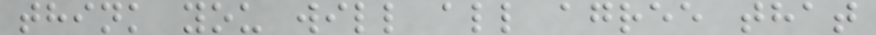think you will all agree that
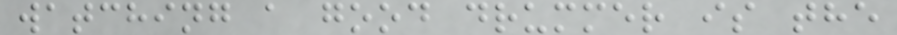watching a good drummer is the
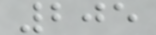205
